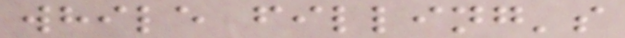while filling's
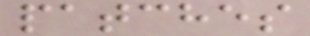patches
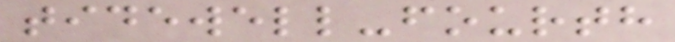tidewell-fourth
